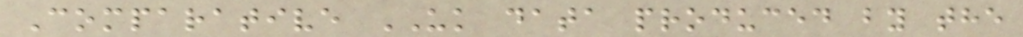Comparative UK data produced by the
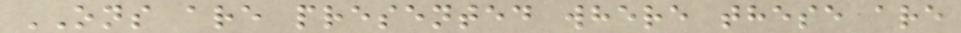ONS are presented where these are
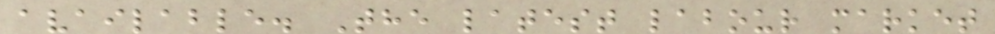available. The latest labour market
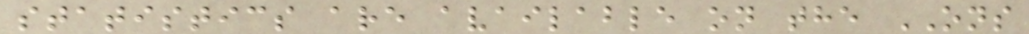statistics are available on the ONS
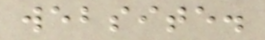website.
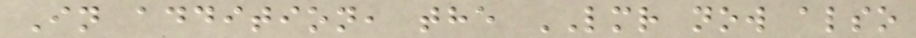In addition, the LMR now also
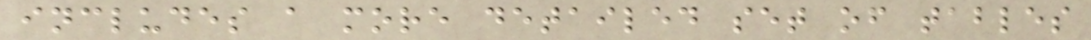includes a more detailed set of tables
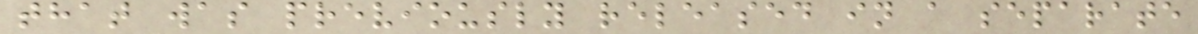that was previously released in a separate
